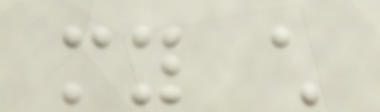my child
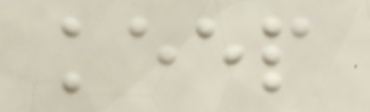keep
